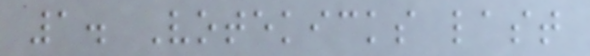1. Votekicks last
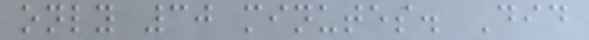only 30 minutes. Did
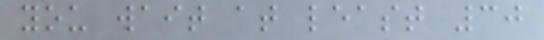you wait at least 30
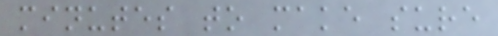minutes to make sure
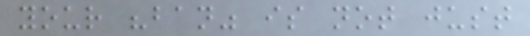your "ban" is not just
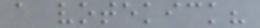a votekick?
